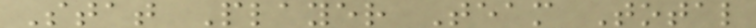Stat Player Team Total
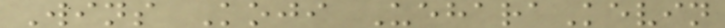Wins Koji UeharaKevin
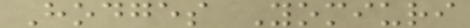Hodges Yomiuri
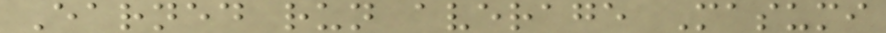Earned run average Masumi
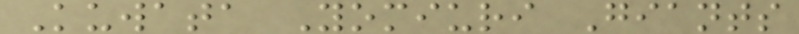Kuwata Yomiuri Giants
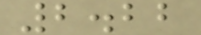2.22
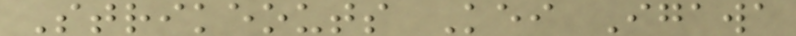Strikeouts Kei Igawa
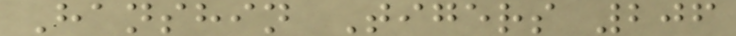Hanshin Tigers 206
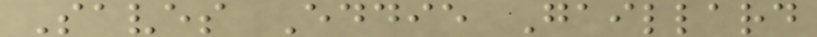Saves Eddie Gaillard
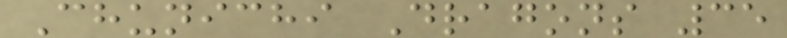Chunichi Dragons 35
